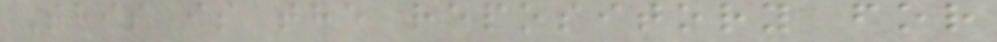This is the repository for
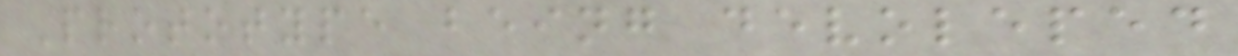Prototype being devoleped
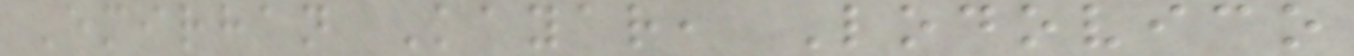Emirhan Kayar, Lodovico
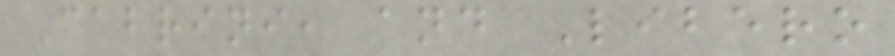Cabrini, and Libero
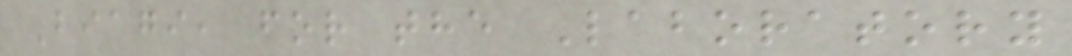Biagi, for the Laboratory
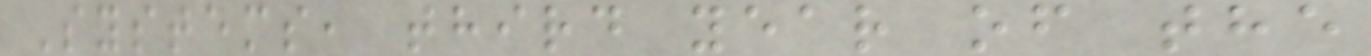Systems, third year of the
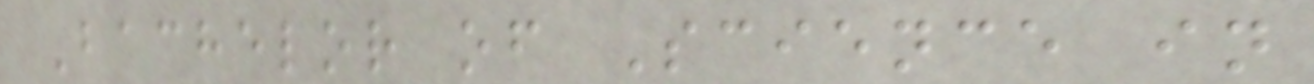Bachelor of Science in
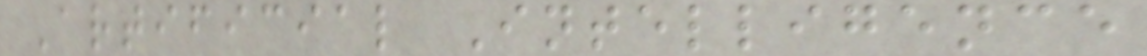Artificial Intelligence
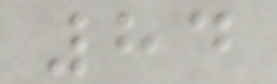84
